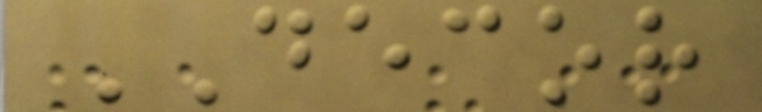DECOR
